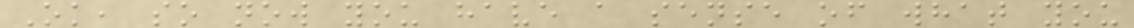Ok, so now you have a sense of what you
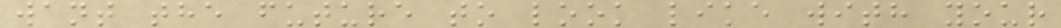want the future to look like with your
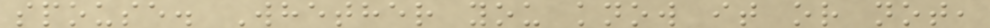spouse. Whether you know it or not,
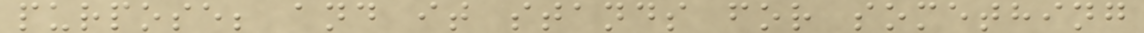purpose; and it stands for something
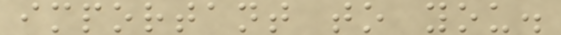important to you.
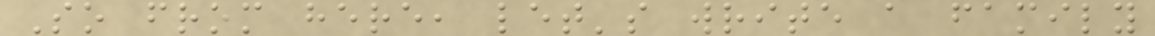So from here, let's write a family
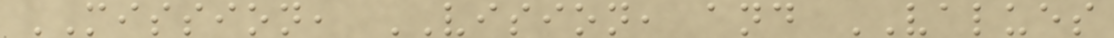MISSION, VISION, and VALUES
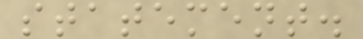statement.
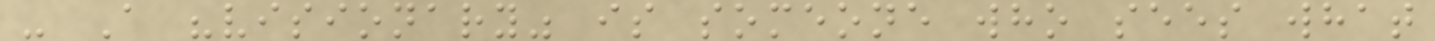- A "visionary" is someone who sees what
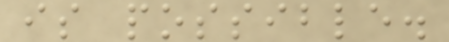is possible.
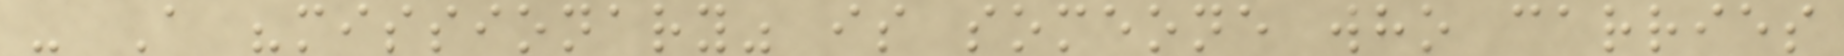- A "missionary" is someone who carries
